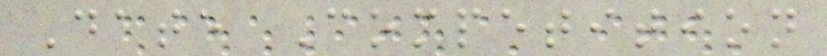Date Competition
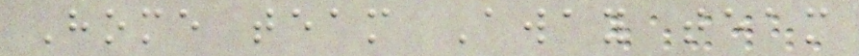Home team Away team
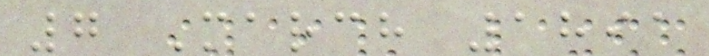7 March 1891
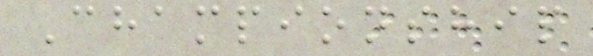Championship
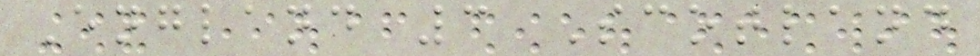England 3 Scotland
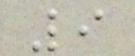9
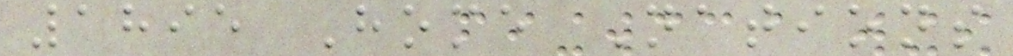1895 Home Nations
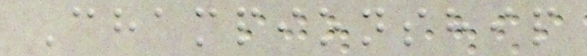Championship
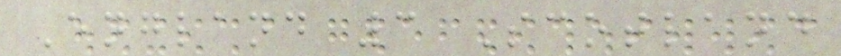England 3 Scotland
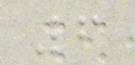6
